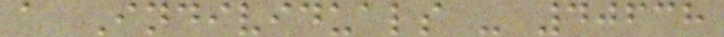a Individuals - 40638
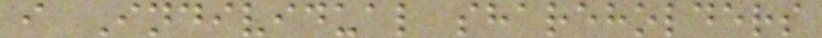i Individual shareholders
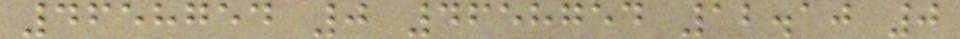4658754 0 4658754 12.10 0
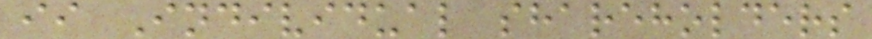ii Individual shareholders
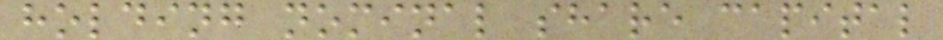holding nominal share capital
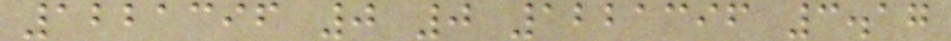1221396 0 0 1221396 3.17
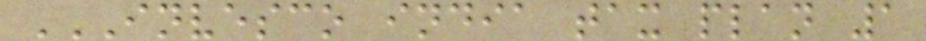INVESCO INDIA TAX PLAN 1
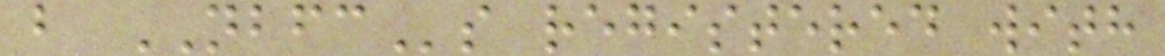b NBFCs registered with
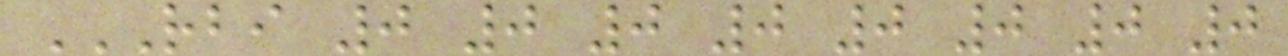RBI 0 0 0 0 0 0 0 0
